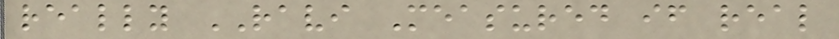really RAVI Measured if real
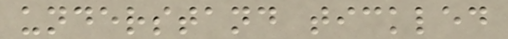understand tickled
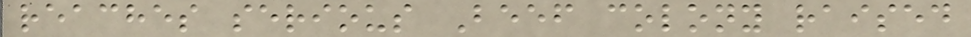reaches serious Beef colony raised
